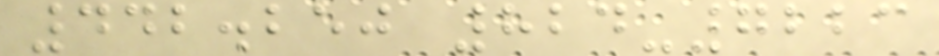442.250 824-7223
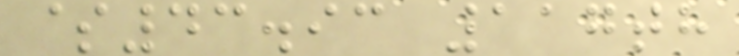$43.93 117th
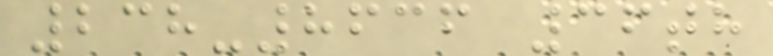238-8636 36th
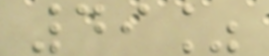49%
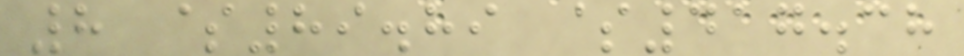8 $89.89 $417.38
